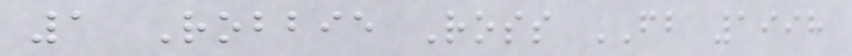1 Robbie Ross FB 1998
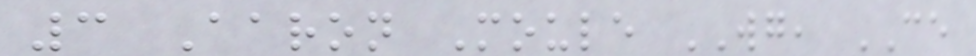3 Aaron Moule WG, CE
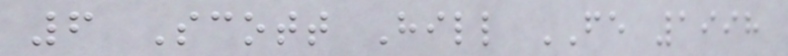6 Scott Hill FE 1998
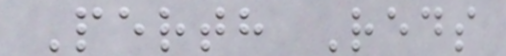Perth Reds
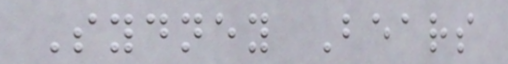Sydney Bears
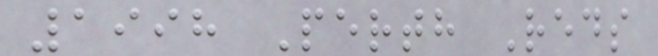1998 Perth Reds
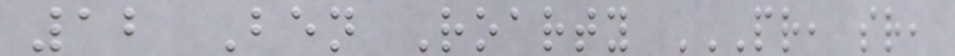12 Ben Roarty PR, SR,
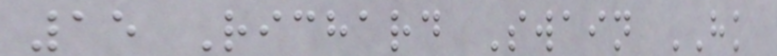15 Richard Swain HK
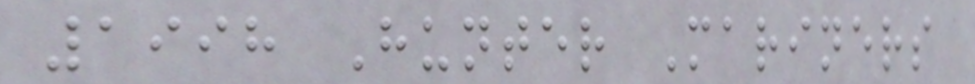1998 Hunter Mariners
